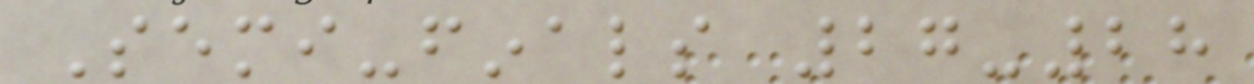Semi-finals 27-28
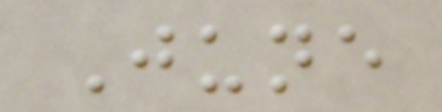June
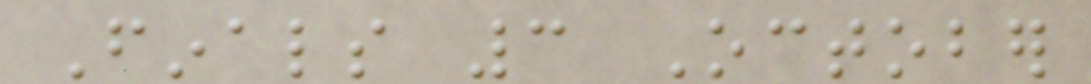Finals 3 October
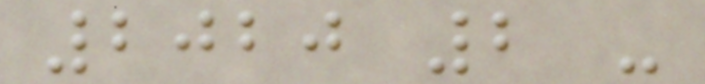2020 2 -
